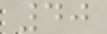40
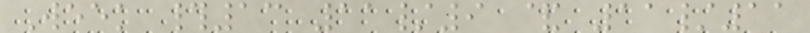Week #13 11/9 & 11/11
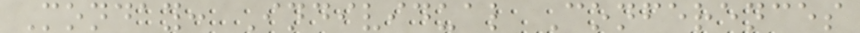Monday: Individual Conferences
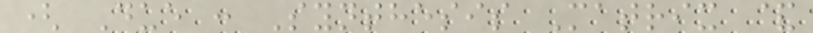( Due : Synthesis Matrix &
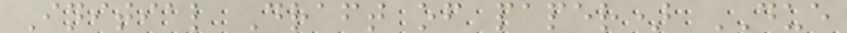Initial Draft of paper) DUE
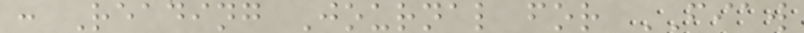: Reading Journal for FIAW
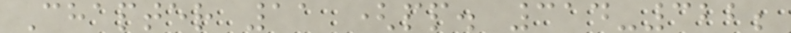Chapter 11 (pp. 314-322;
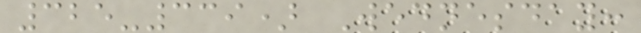325-339) Wednesday:
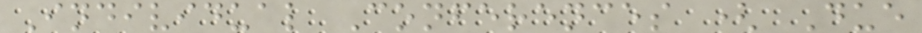Individual Conferences ( Due
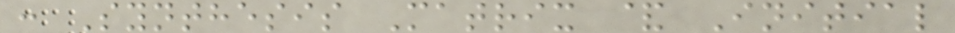: Synthesis Matrix & Initial
